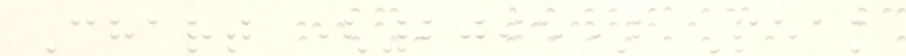Chart (2005) Peak
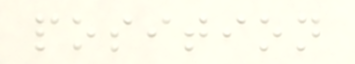position
